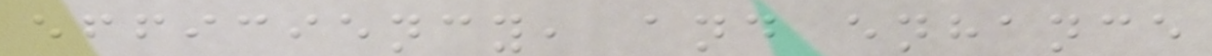efficiency, and enhance
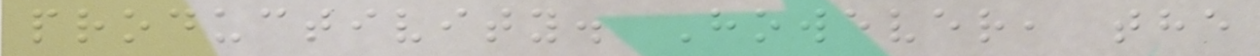productivity. However, the
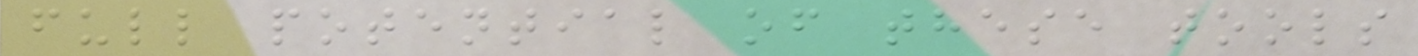full potential of these tools
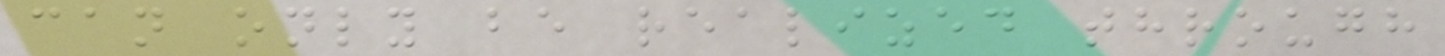can only be realized through
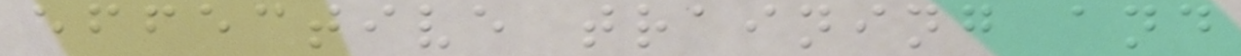effective training and
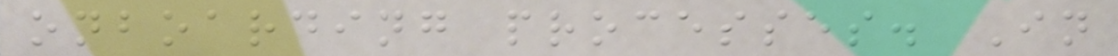onboarding processes. In
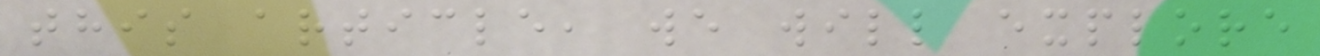this article, we will explore
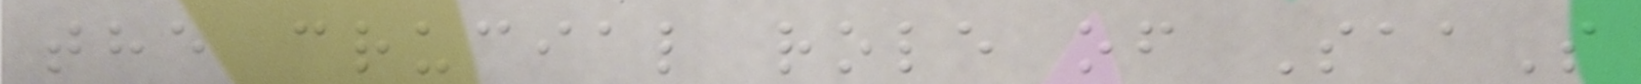the crucial role of SaaS
